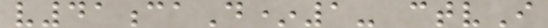v41caD*1- ctvI
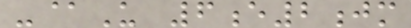-@U 6e2jm
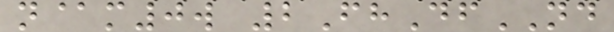n@m0w 2FhDfND
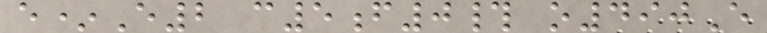e*E2 c5f0# o490E
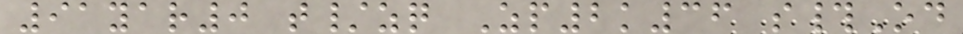91yar0 t/zq Zp2k36 s#Od
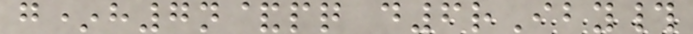g*h7n&pq d6rIby#
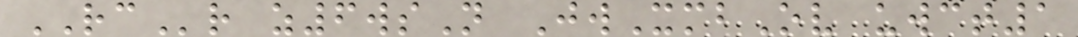RCr z6wsN JwXmbOv uwct1
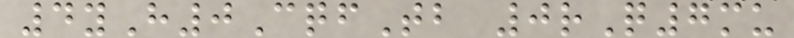4yH0CqfTb 0rQ7mu
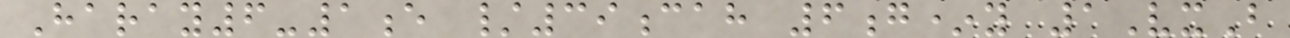Haray6-1e /39cah 6g*y 1VxB
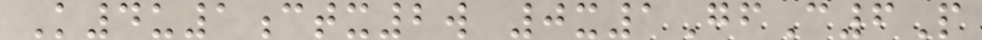K4u1ctx2w 0x1GfC6P
